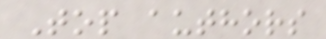Top authors
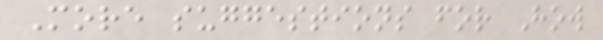More suggestions for How
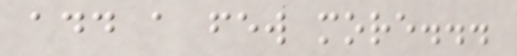add a few more...
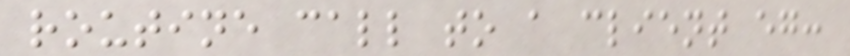routine call to a client eg:
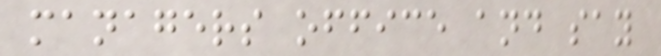managers office and say
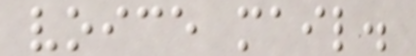voice mail.
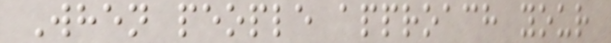When people approach your
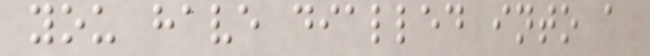you have dialled into a
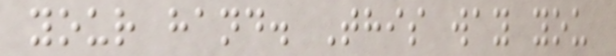your hand. This way you
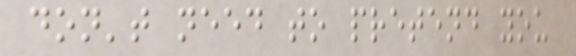don't need to pretend you
